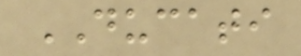DUCATI
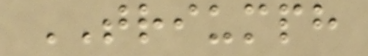TRIUMPH
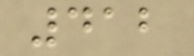412
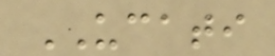UCATI
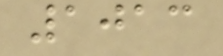1013
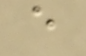e
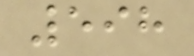598
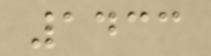1433
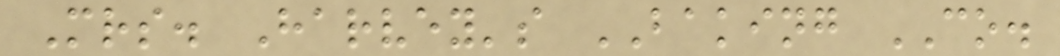Mrs. Harvey's BAKING CO.
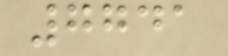7741
